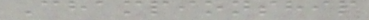Championship
